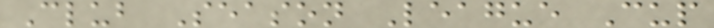Club Season League Cup
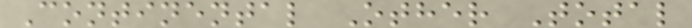Continental Other Total
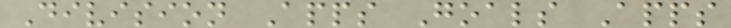Division Apps Goals Apps
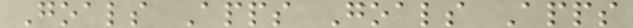Goals Apps Goals Apps
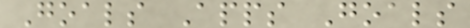Goals Apps Goals
